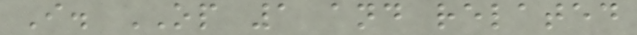I. OP 1 and related
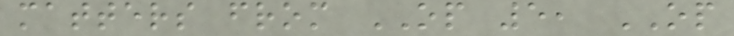matters from OP 5, OP
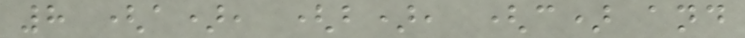8 (a), (b), (c) and
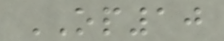OP10
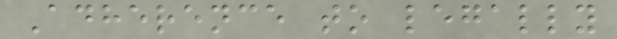Adherence to legally
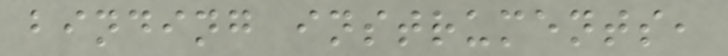binding instruments,
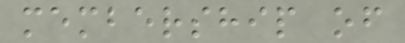membership of
